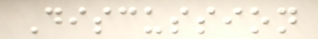Discussion
